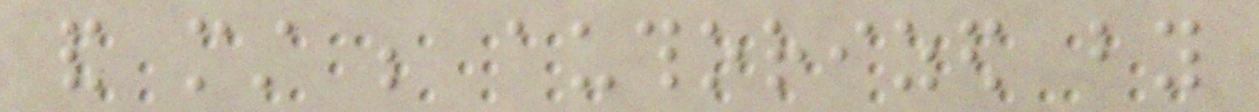and must be authorized by
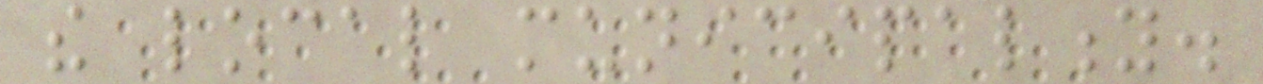the local municipality.
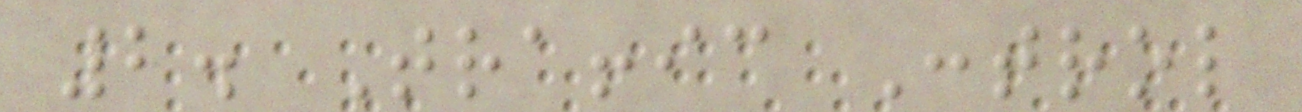2. Traffic Control
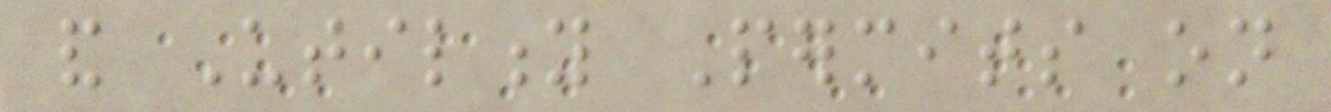and Utility Permits on
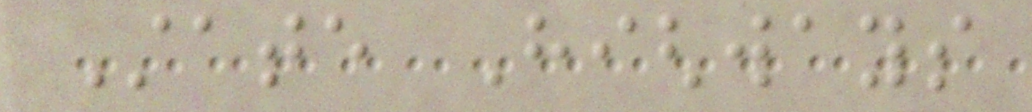State Highways
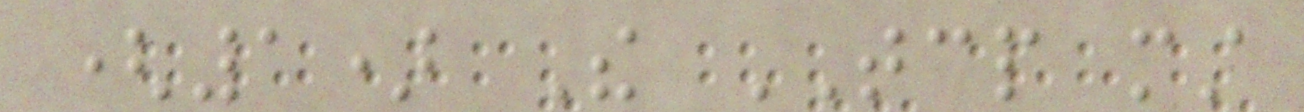(1) The TCP must
